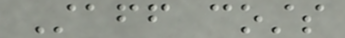Staff costs
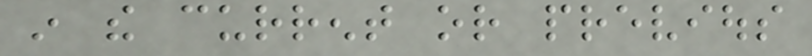in the current or previous
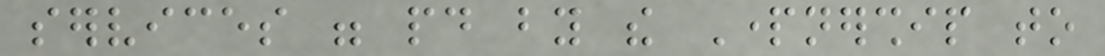services were paid by the Partnership to
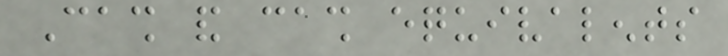Cash and cash equivalents
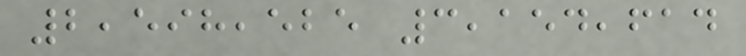2,598,525 3,154,614
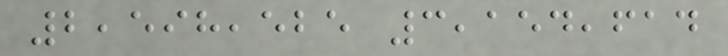2,598,525 3,154,614
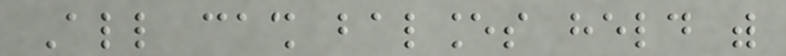All cash balances held with
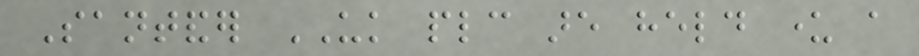Santander UK plc are held under a
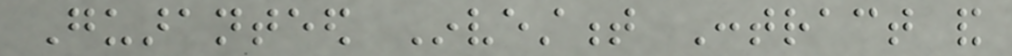Guaranteed Investment Contract and
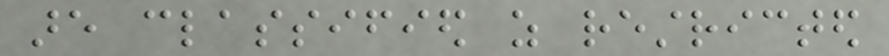are classified as restricted
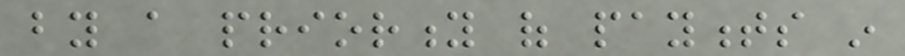by a priority of payments in
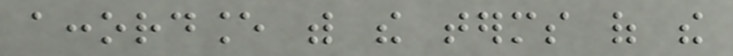accordance with the terms of the
